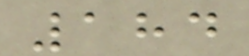184
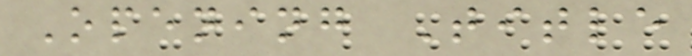Opening Title
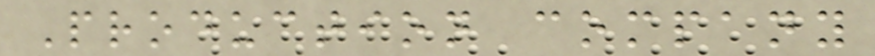Production company
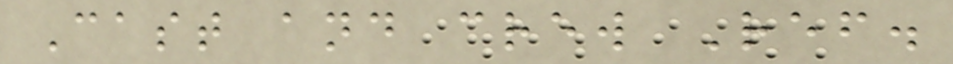Cast and crew Ref.
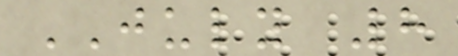JULY 8
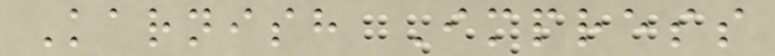Karnish Impress
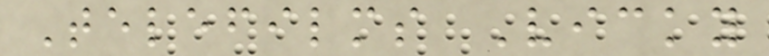Telefilms Vicky
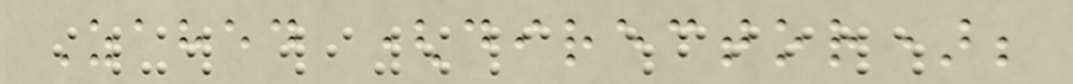Zahed (director);
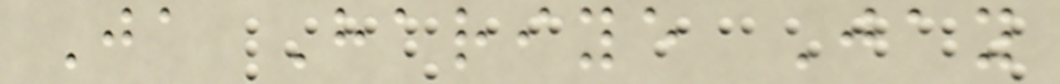Ja Hariye Jay
